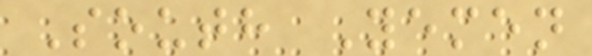South Yemen
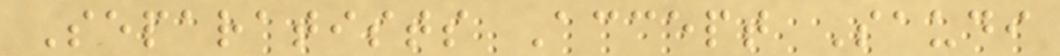Separatists Accept Saudi
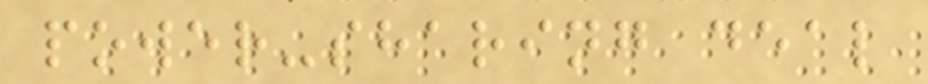power-sharing deal
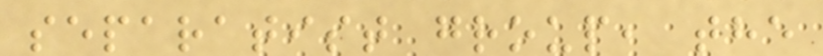separatist group, the
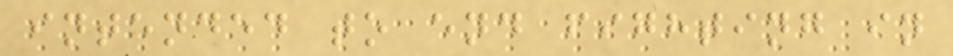intended to end fighting in
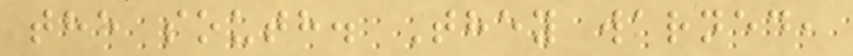the south. They warned,
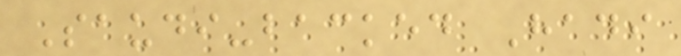Saudi-backed Hadi
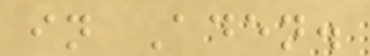in Aden.
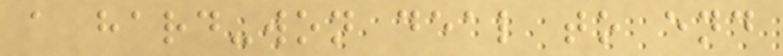a hard-won deal to end
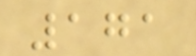171
